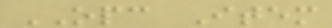OPC Item
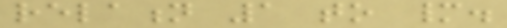relation 1 to many.
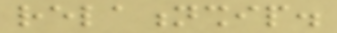relationship.
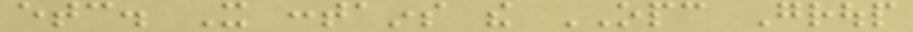etc. It contains the OPC Group
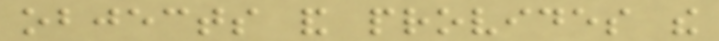objects and provides the
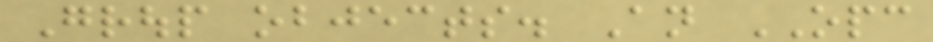Group objects. An OPC
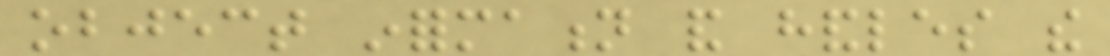object information and handles the
